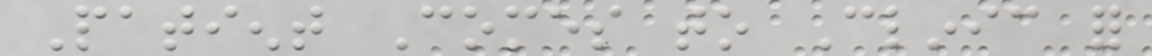Patient Comes to Clinic for
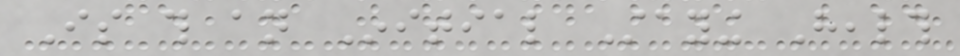Is this an Initial Staying Health
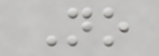No
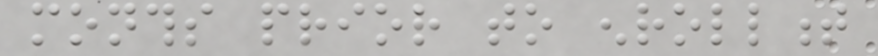months prior to enrollment
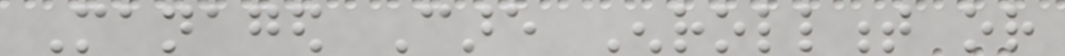Managed Care Enrollment or
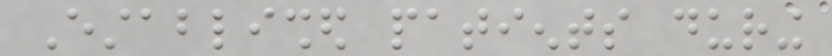Established patients during
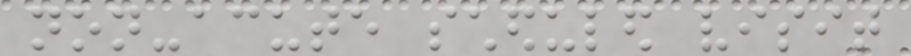non-acute scheduled visit
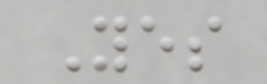Yes
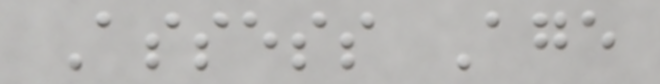Assess Age
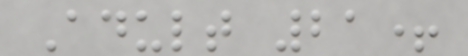Adult 21+
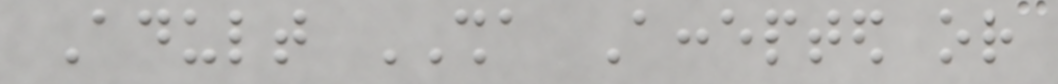Adult SHA Accepted or
